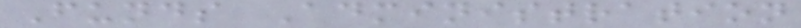Funds Administration
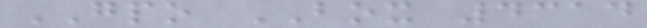GPO BOX 4314
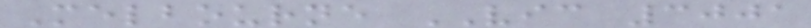Melbourne VIC 3001
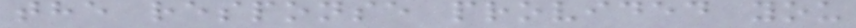the response provided you
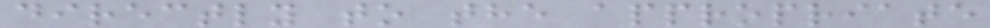directly to the appropriate
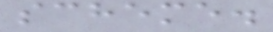scheme.
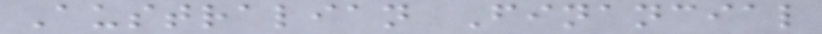Australian Financial
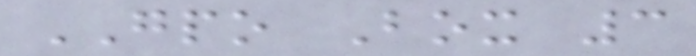GPO Box 3
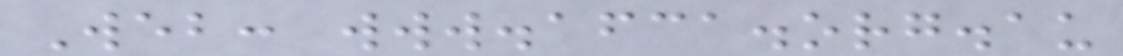Web: www.afca.org.au
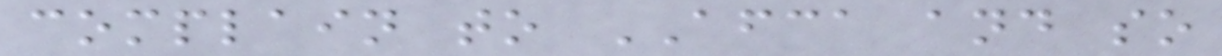complain to AFCA and so
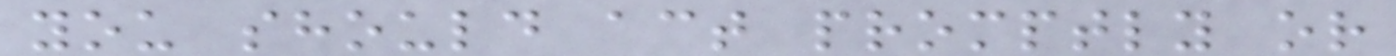you should act promptly or
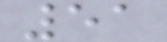51
